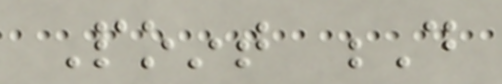Point D
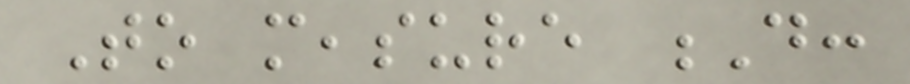To measure D:
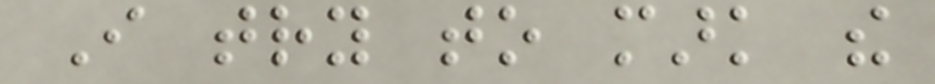I try to mark the
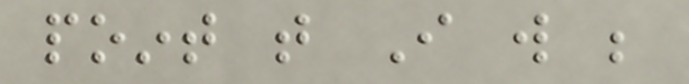point that I will be
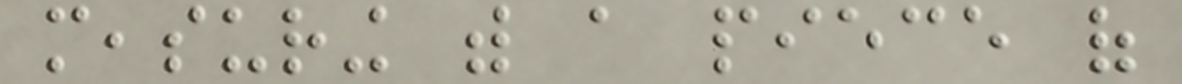measuring with a piece of
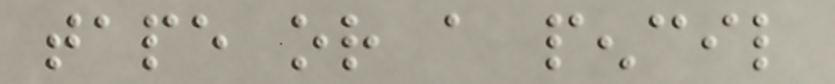tape or a pencil
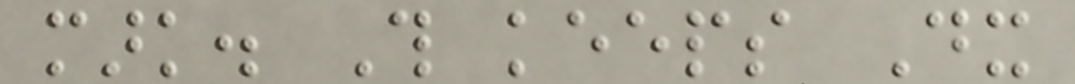mark. This keeps Dx
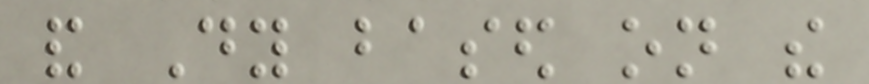and Dy based on the
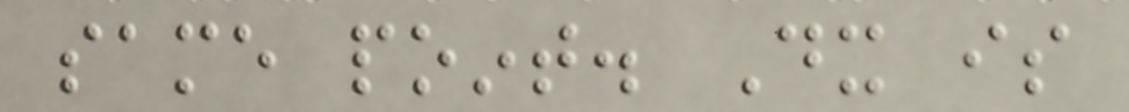same point. Dx is
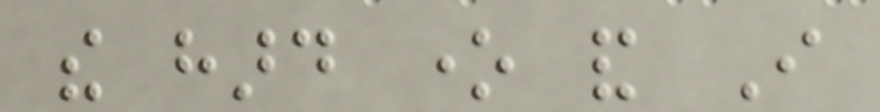the hard one and I
